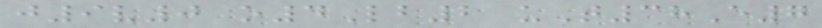j9v0 o4Lb2 uT38E7
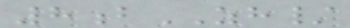8bZH/
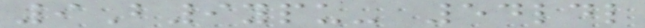9B9ypu- 54ldl
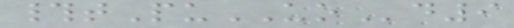#tPuUOd9
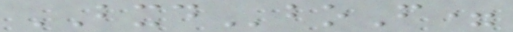BXDboF=
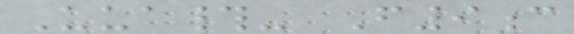Uua#- F9c
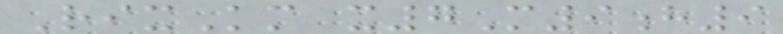RixKm x7M9h9
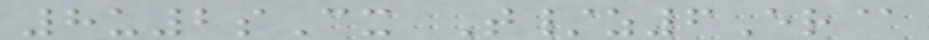8u2sCx T/z6Er@
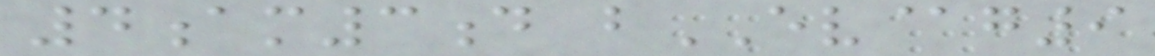4am3d bEV@g9
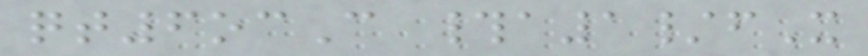qt6ocC #a1/fX
